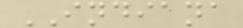INDIANA
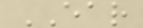EAR
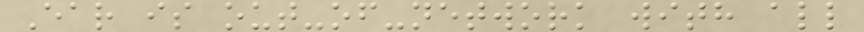Ear is out-of-network with all
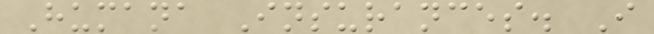Humana Insurances. I
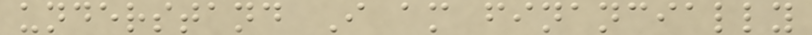understand I am financially
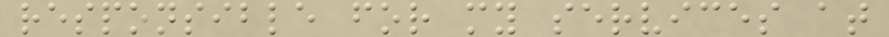responsible for my services at
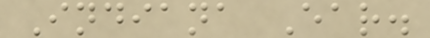Indiana Ear.
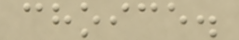choice.
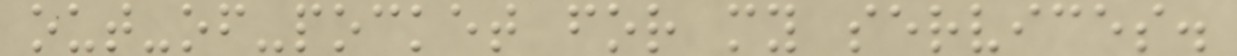out-of-pocket for my services.
